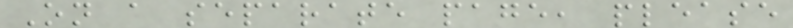On a separate page, please
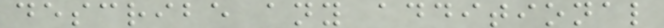describe any additional
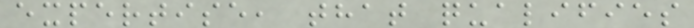expertise, that qualifies
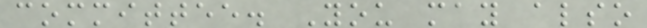committee. You may also
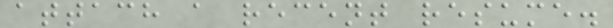attach a recent resume.
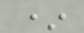*
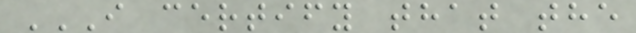I CERTIFY THAT THE
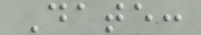Date:
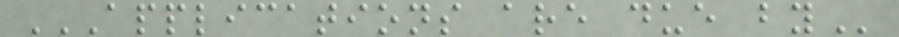APPLICATIONS ARE DUE BY
